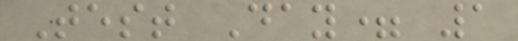Test Day= 1
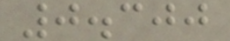0.300
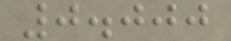0.000
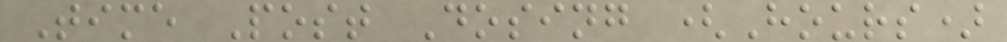Time Post Dosing (Hours)
